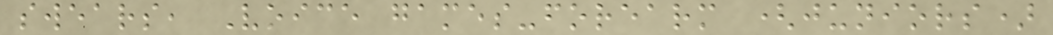swears, Voice games-forearm (juniors)
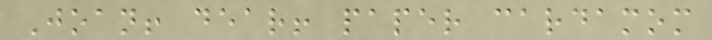Joan! dear! paper cardamom
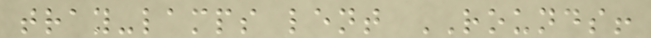tray-lamps lent ROUNDS!
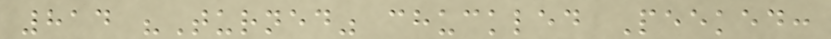814 "Turned" chuckled Peeked:
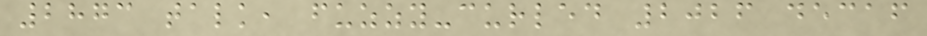2873 talk, fuzzy-curled 2026 decaf
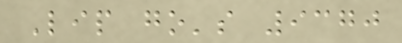Lip go's 9370
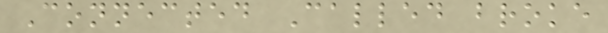Connected Called broke
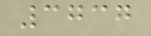3737
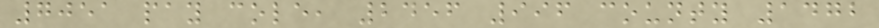7051 pay cole, 2456 996 county 1472
